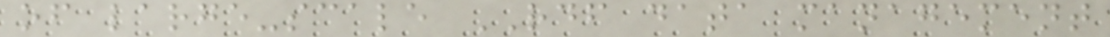of large-scale RDF data management
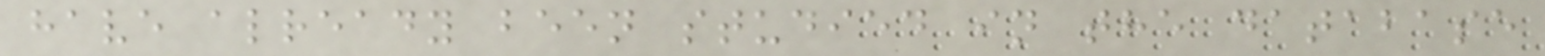have already been studied in the database
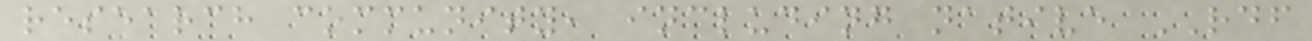research community, including native RDF
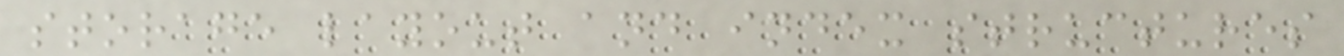storage layout and index structures
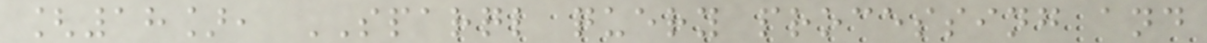[18], SPARQL query processing and
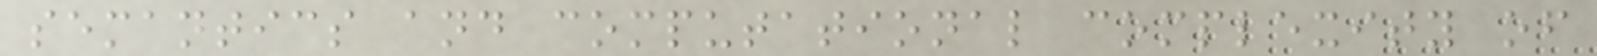semantics and computational complexity of
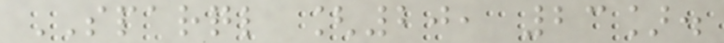SPARQL [20, 23].
